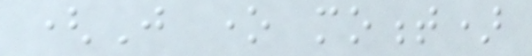(Just one moment)
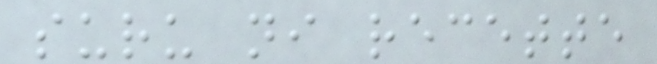suru ni recette
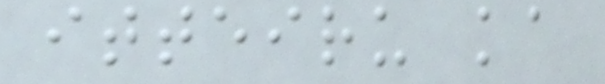itteiru ka
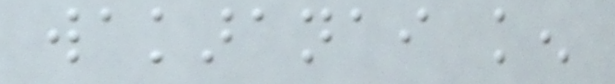wakaranai ken
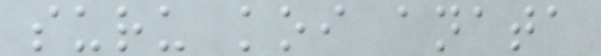suru koi anata
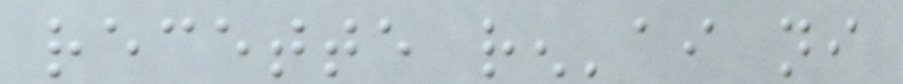recette ren'ai ni
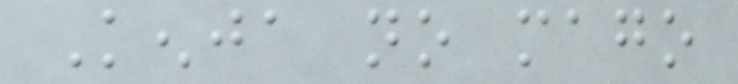Kenja no mago
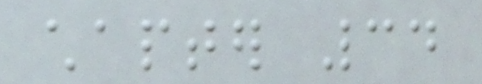chapter 34
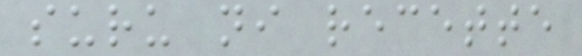suru ni recette
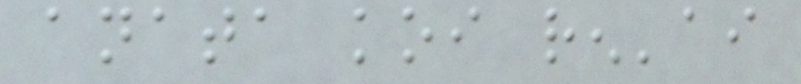anata koi ren'ai
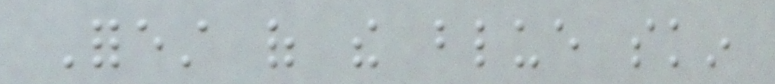Forest of the blue skin
